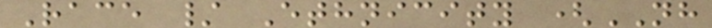Race / Ethnicity (NH
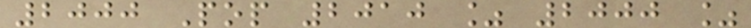2000 Pop 2010 % 2000 %
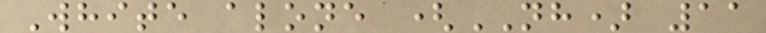White alone (NH) 11
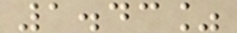1.43%
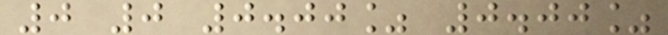0 0 0.00% 0.00%
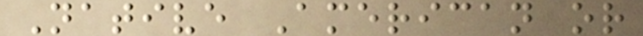Native American or
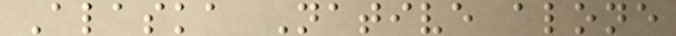Alaska Native alone
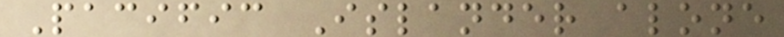Pacific Islander alone
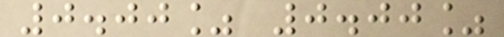0.00% 0.00%
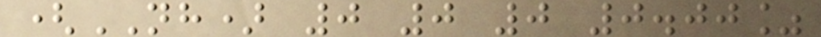(NH) 0 0 0 0.00%
